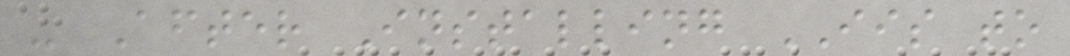- After Installing IIS to
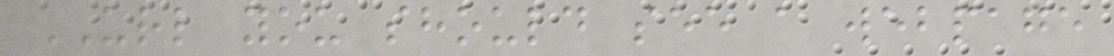URL you should see a webpage
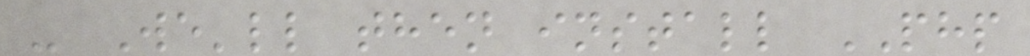- We'll then install PHP
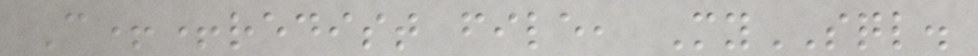C++redist file, MySQL.
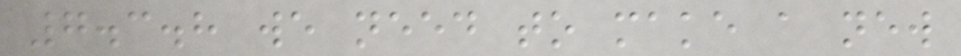7.3.8 we need to make a new
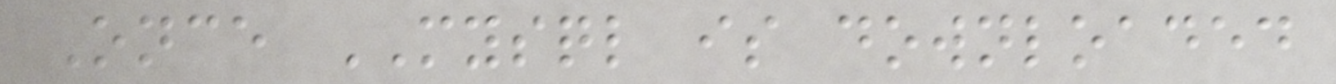Once MYSQL is downloaded
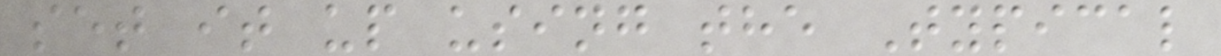set it up using the Typical
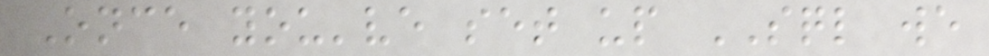Once you've set up SQL we
